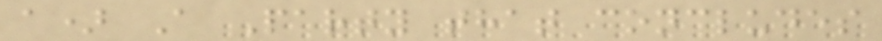a) A Party that concludes
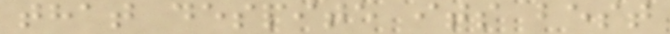that despite its best
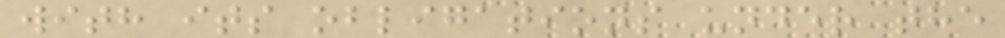with its obligations under the
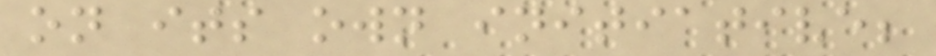on its own initiative;
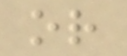or
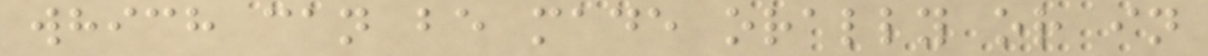which can be made orally or in
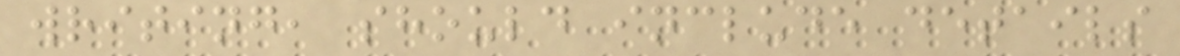writing, should include details
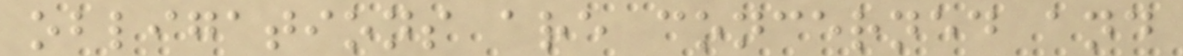obligations are concerned and
